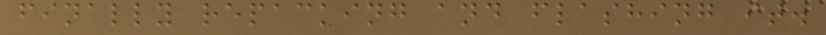finally repacking and flashing it.
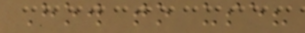How to use?
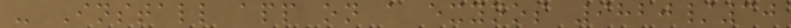- Install app on a exynos 9820/30
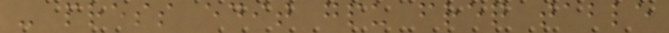- press edit gpu freq table
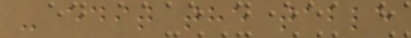- edit the table
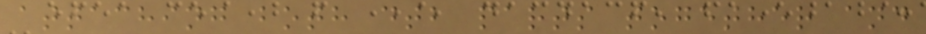attaching both dtb parts together and
